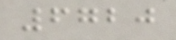6720
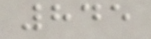845
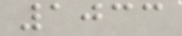1033
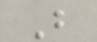B
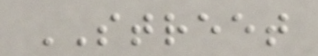STREET
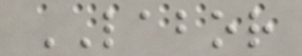LABOR
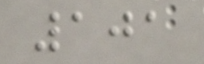101
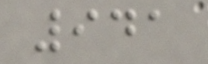941
